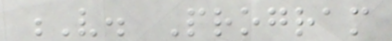V. Program
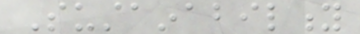Sustainability
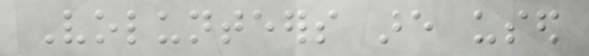Volunteers are used
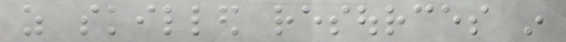as skilled resources in
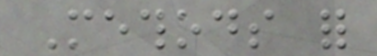Methods for
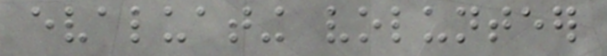evaluating volunteer
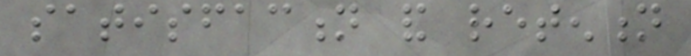satisfaction and retention
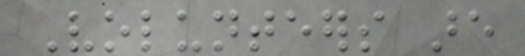Volunteers are
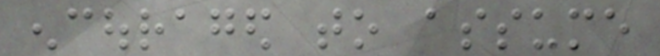encouraged to assume
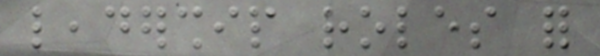leadership roles for
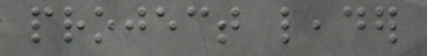project leader
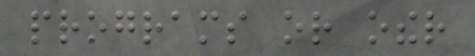programs or other
